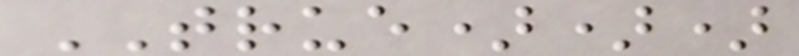TRUE)))
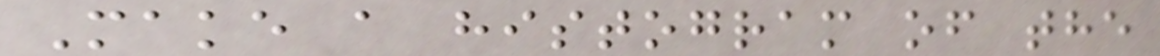Make a histogram of the
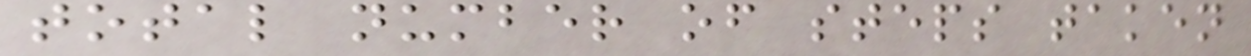total number of steps taken
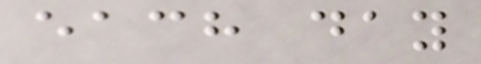each day
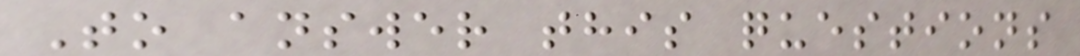To answer this questions
